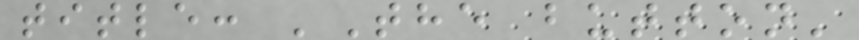title: 'The button'
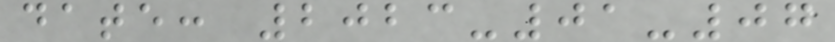date: 2023-01-07
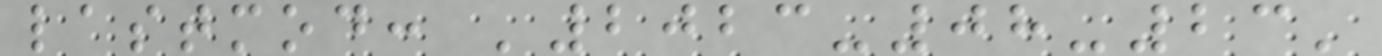lastmod: '2023-08-23'
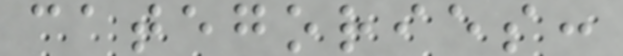categories:
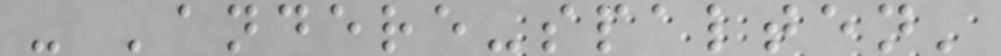- 'andere-spalten'
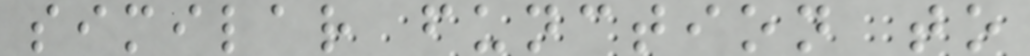similar function to
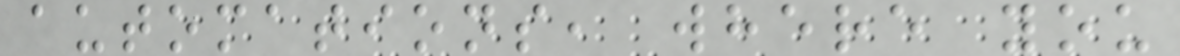automations, where you
